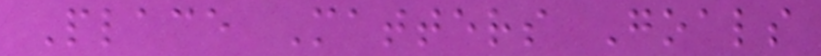Place Matters Goals
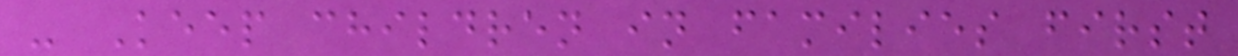- Keep children in families first
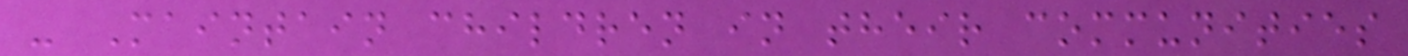- Maintain children in their communities
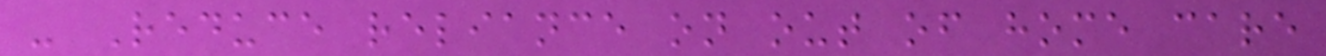- Reduce reliance on out of home care
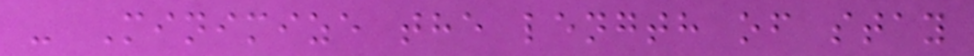- Minimize the length of stay
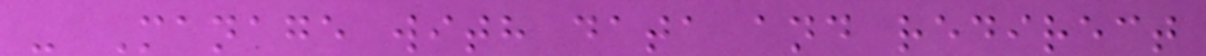- Manage with data and redirect
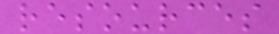resources
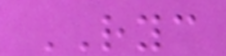RYC
